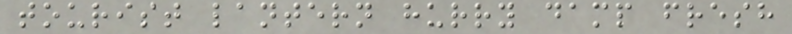tourist lantern hurry damp fresh
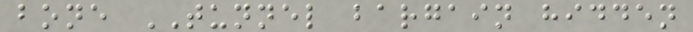bone TUNNEL bargain hidden
